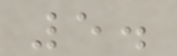5.
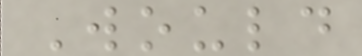Would
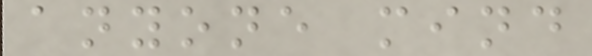anyone mind
